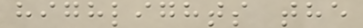highlights the
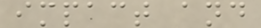impact and
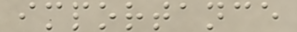importance
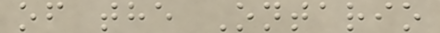of the Ontario
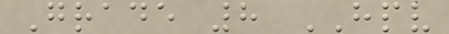Grade 8 HPV
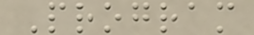Program
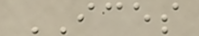ICES
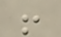!
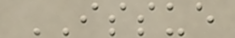ISSUE
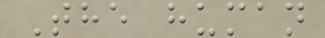The human
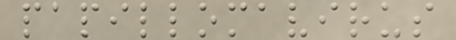papillomavirus
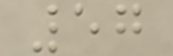57
